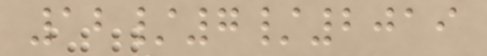12/7/2019
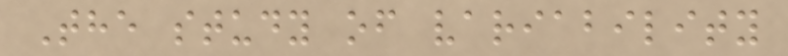The study of variability
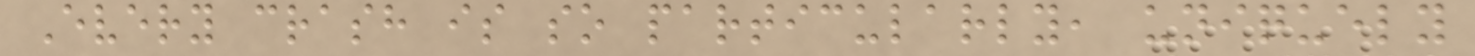Every crash is so particularly, uniquely
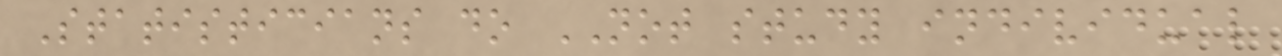Statisticians do NOT study individual
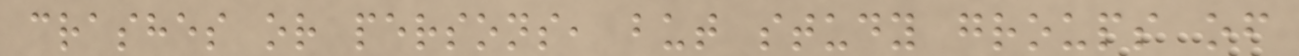crashes or persons, but study groups of
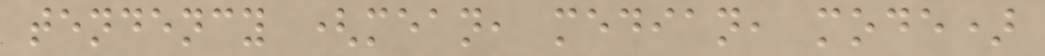tendency (mean, median, mode)
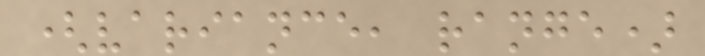(variance, range)
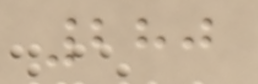280
